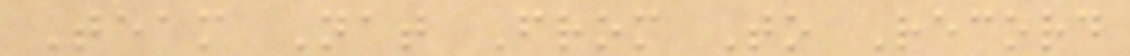Team Nat From To Record
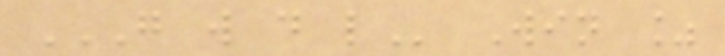G W D L Win %
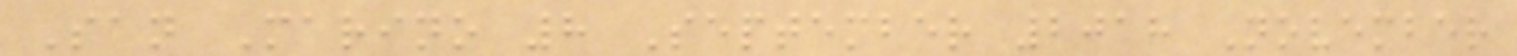San Marino 8 September 2018 November
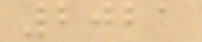2021
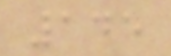145
